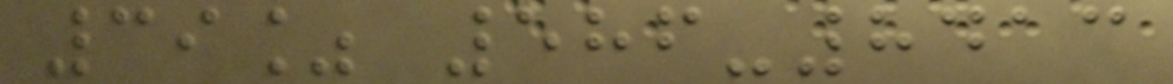39% 586-8413
